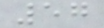57
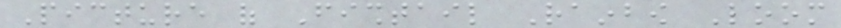Picture of Fishtail Rainbow Loom
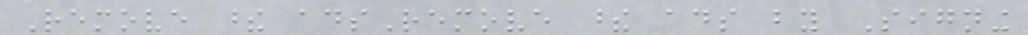Remove these adsRemove these ads by Signing
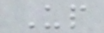Up
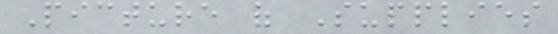Picture of Supplies
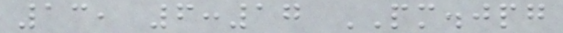13, 6:17 PM.jpg
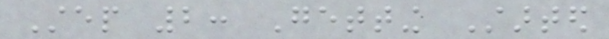Step 2: Getting Started
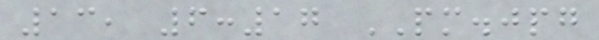13, 6:17 PM.jpg
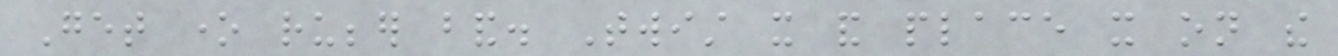Get one rubber band. Twist it and place it on the
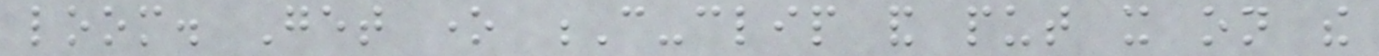loom. Get one C-clip and put it on the
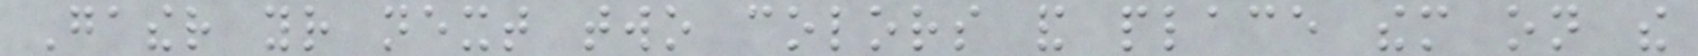Gather your next two colors and place them on the
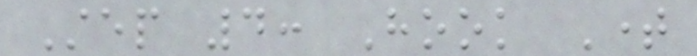Step 4: Hook Time
